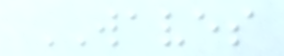WAVES
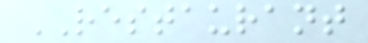RESTAURANT
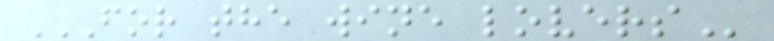FOR THE WINE LOVERS
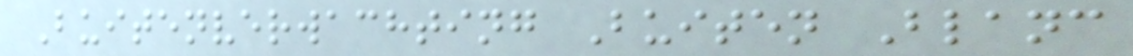Buitenverwachting Buiten Blanc
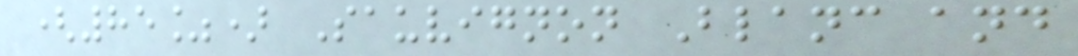(85%) Sauvignon Blanc and
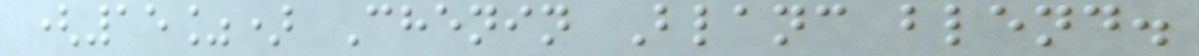(15%) Chenin Blanc blend.
